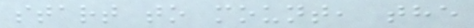start to mount, the
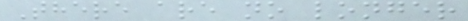There are no longer
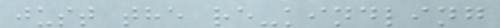just the re-kindling
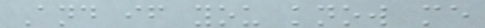And if you know me
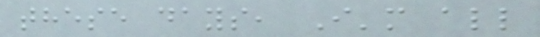these days, I'm all
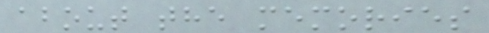about the memories
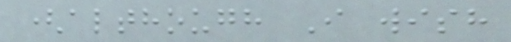(although I wish
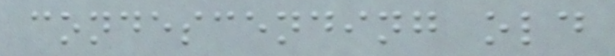condescending old
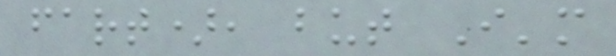fart), but I'm
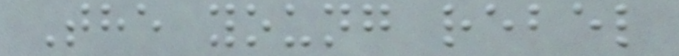The young rebel
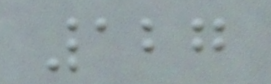127
